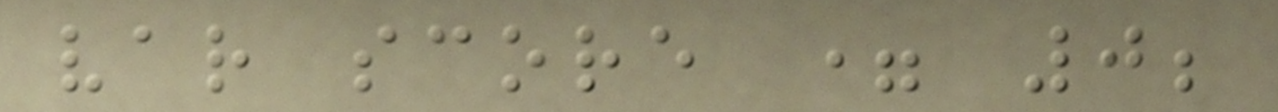var score = 0;
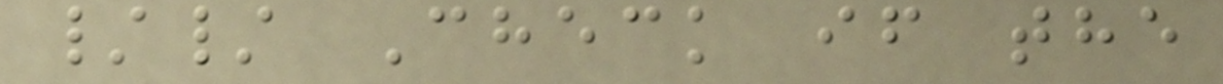// Check if the
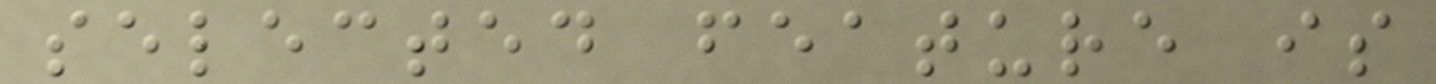selected feature is
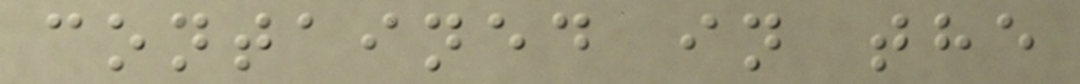contained in the
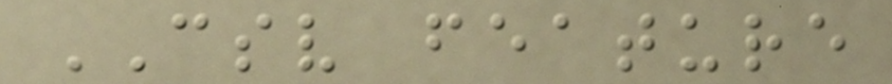CSV feature
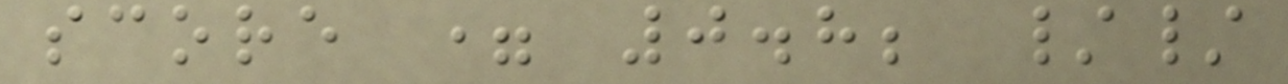score = 0.8; //
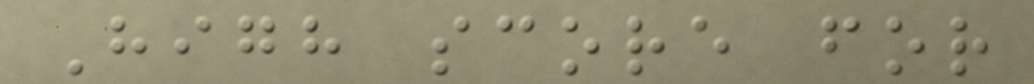High score for
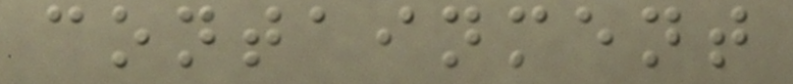containment
